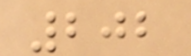202
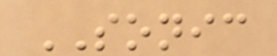SONIC
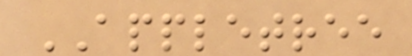APPLETREE
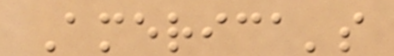America's
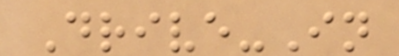Drive-In
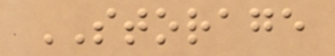STORAGE
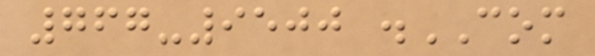767-9500 .COM
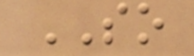SO
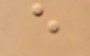e
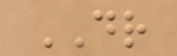DR
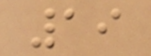19
